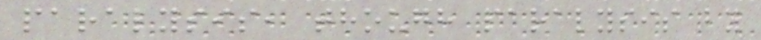paralysis, though paralysis by
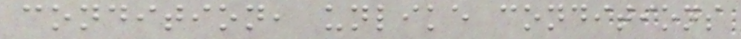condition, unlike conditions
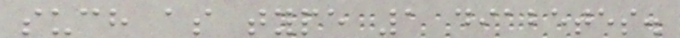such as type 1 diabetes.
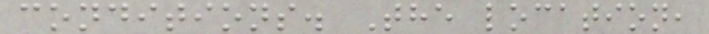conditions. The location,
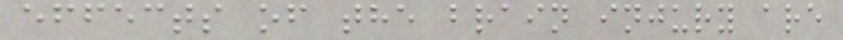effects of the brain injury are
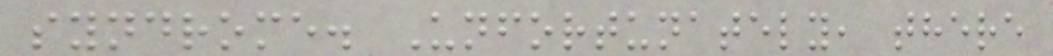syndrome. Unfortunately, there
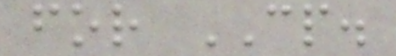for CP.
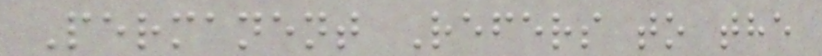Permanent Refers to the
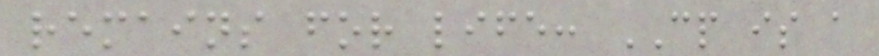remains for life: CP is a
